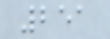251
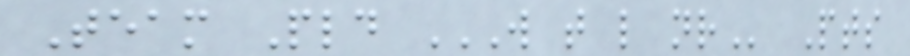Team Pld W T L NR Pts
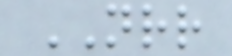NRR
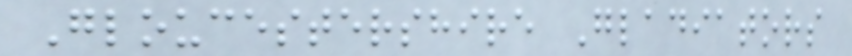Gloucestershire Gladiators
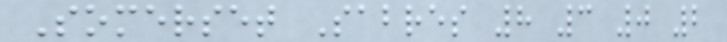Somerset Sabres 8 3 0 2
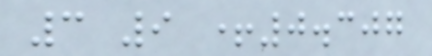3 9 +0.307
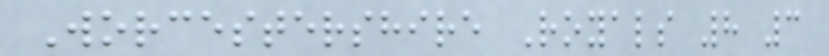Worcestershire Royals 8 3
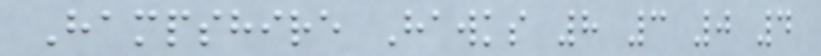Hampshire Hawks 8 3 0 4
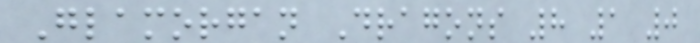Glamorgan Dragons 8 1 0
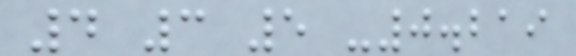4 3 5 -0.219
